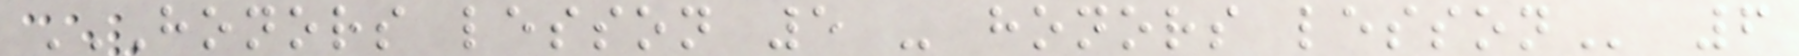HONORS LESSON 5 - HONORS LESSON 6
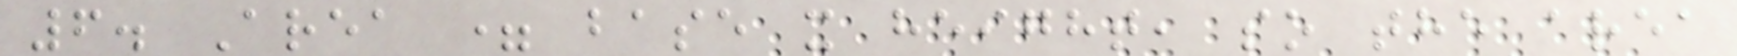6. Area = base x height, so the area
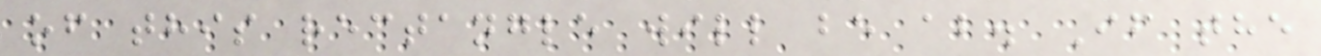of this rectangle will be ab. If the
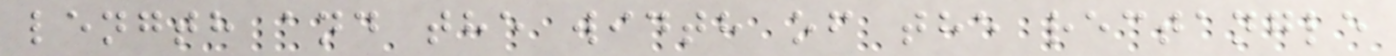length and the width of the rectangle
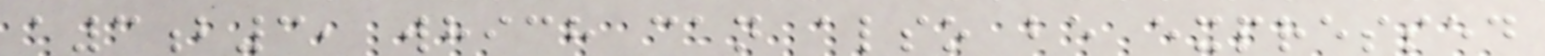a3b3, which can also be expressed
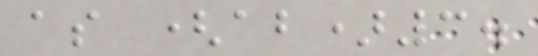as (ab)3.
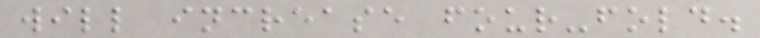will increase four-fold.
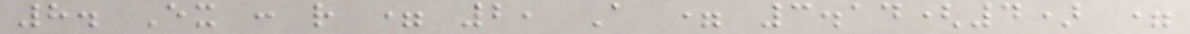8. Ex : r = 2, A = 3.14(4) =
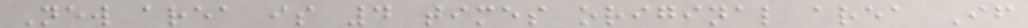New area is 4 times original area If
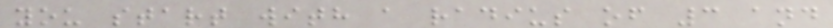you start with a radius of 3 and
